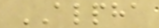ALPHA
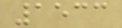1533
